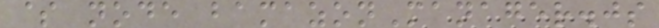$ node bamazonManager.js
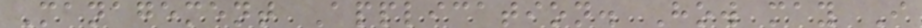Management Application. How may I
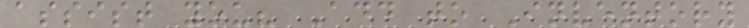assist you? Add to Inventory
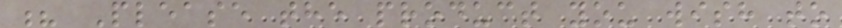? Please the product you wish to
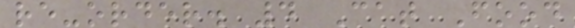re-order. 4 Cat Food
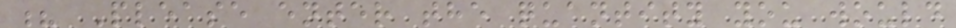? Please enter the quantity you would
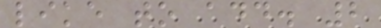like to add. 2
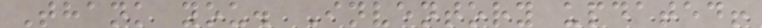Thank you. Inventory updated!
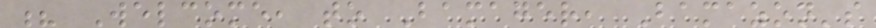? Welcome, to Bamager, Bamazon's
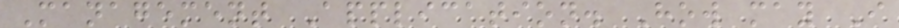Management Application. How may I
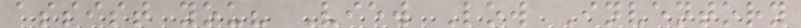assist you? View Low Inventory
